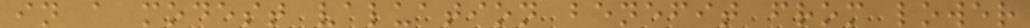in a modest valuation benefit from lower
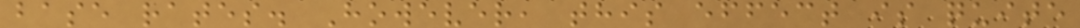base rates. However, this effect is quite
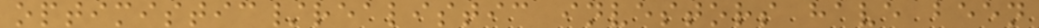optimistic/realistic investors have been
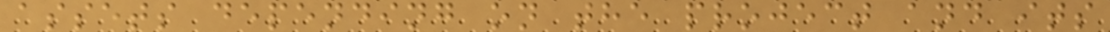assets depending on the project and its
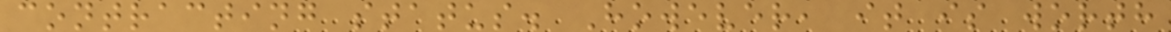contracting status. However, it is worth
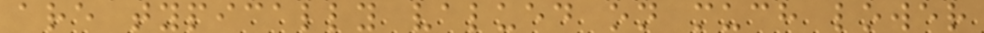are typically valued on much lower
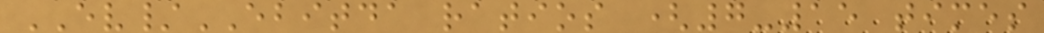EV/EBITDA ratios (7-15 times
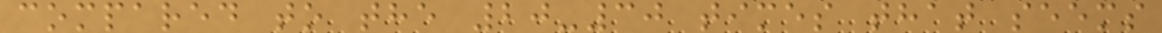compared to the 20-30 times that seems
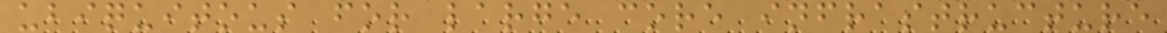ubiquitous for large core infrastructure
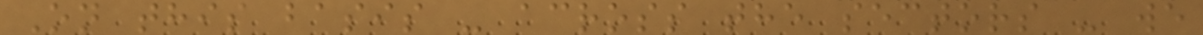On this basis - across the sectors - we
